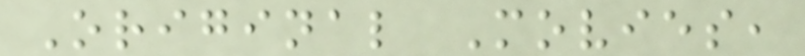Original Movies,
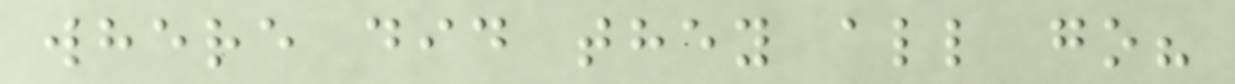where did they all go?
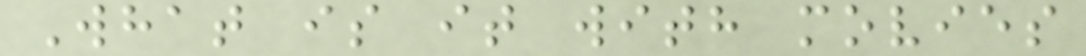What is it with movies
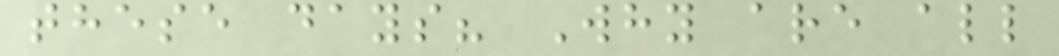these days? Why are all
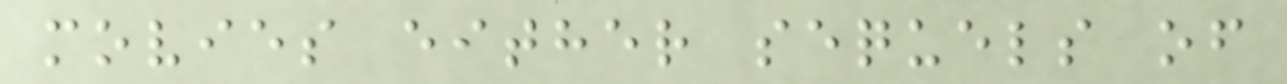movies either sequels of
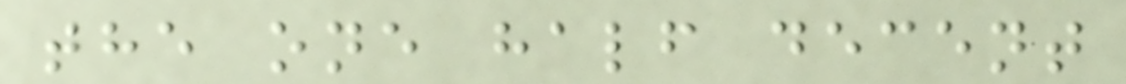the one half decent
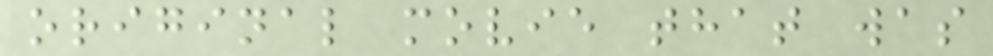original movie that was
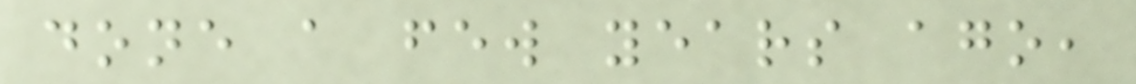done a few years ago,
